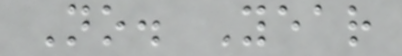No. Year
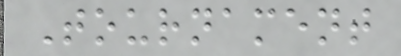Tournament
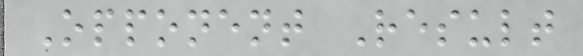Opponent Result
